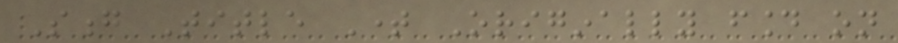Song Title Time Originally found on
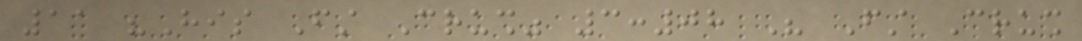11 "His First Crush" 3:08 His First Crush
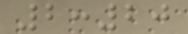2:20
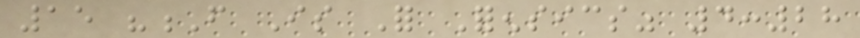15 "F Is For Forensics" 4:28
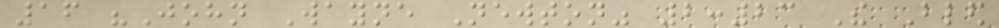16 "John Wayne Newton" 2:23 The Bled
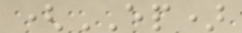(EP)
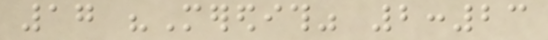17 "Meredith" 2:23
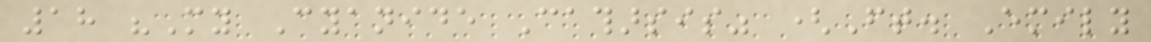18 "My Cyanide Catharsis" (Ft. Emily
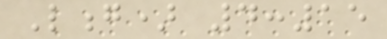Long) 4:15
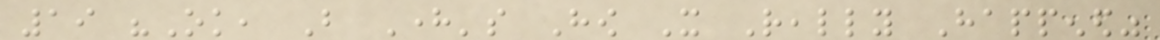19 "Ok, But Here's How It Really Happened"
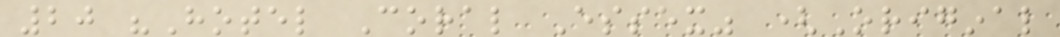20 "Hotel Coral Essex" (Original
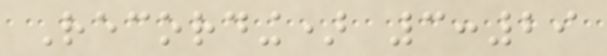Recording) 3:29
